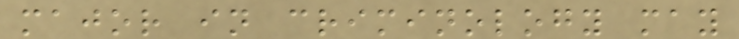major in criminology may
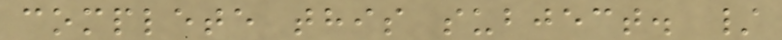complete this subject. /
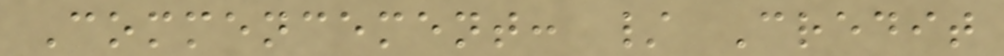Commencement: / Credit
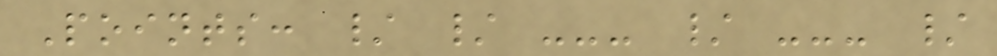Points: / / --- / --- /
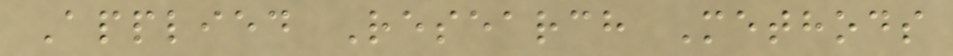Applied Research Methods
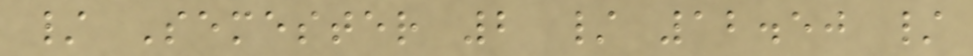/ Semester 2 / 12.50 /
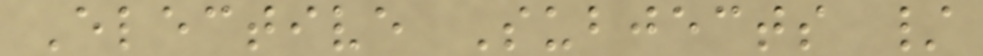Elective Subjects /
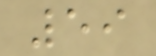59
